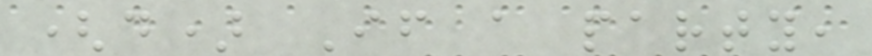(d) If a party,
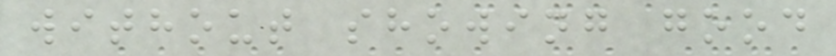without showing good
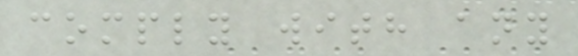comply with any
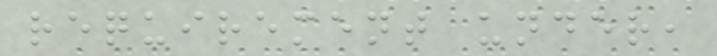requirement under,
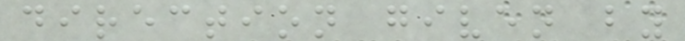direction given by
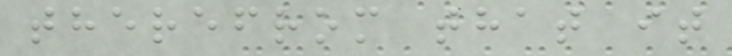therefrom that it
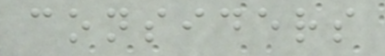considers
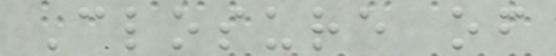Closure of
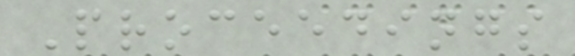Proceedings
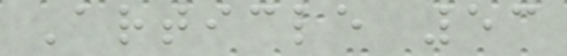Article 53
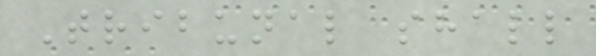Tribunal shall
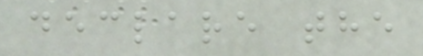declare the
